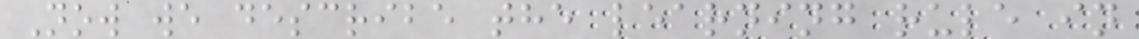Now we describe the learning rule in
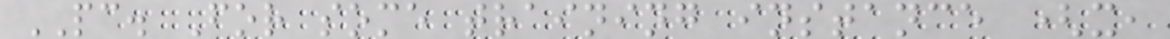PC. For some training instance (x,
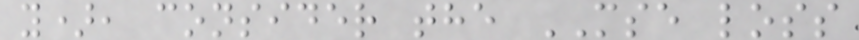y), consider the MSE loss
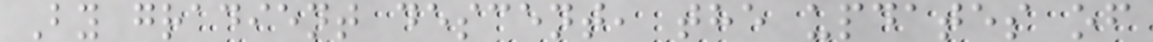By gradient descent, the updates of
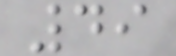49
